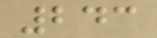243
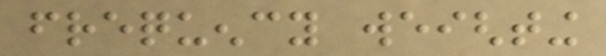frequency weighting
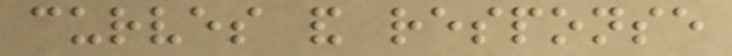curves and response
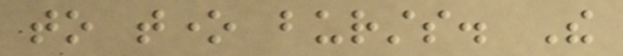to tone bursts. The
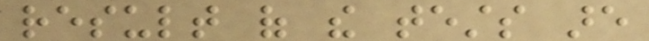result of the tests are
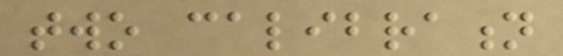two calibration
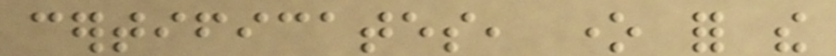certificates, one for the
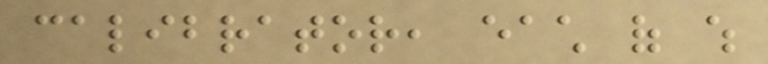calibrator, each of which
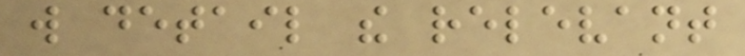will detail the relevant
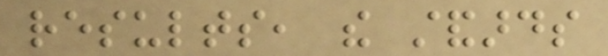results, the standards
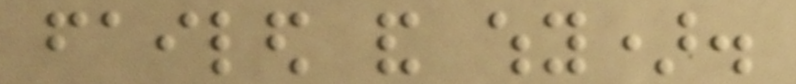failed and why).
